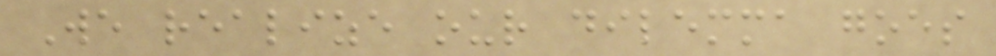We realize our dilemma goes
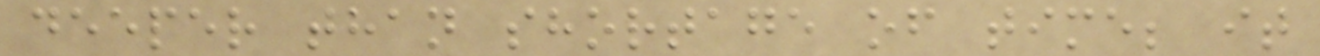deeper than shortage of time; it
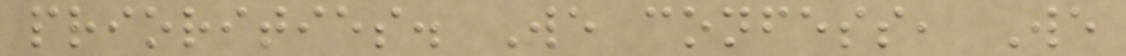priorities. We confess, We
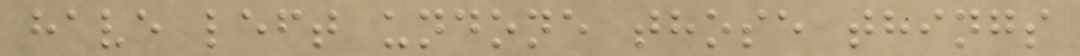have left undone those things
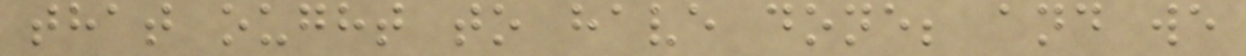that ought to have done; and we
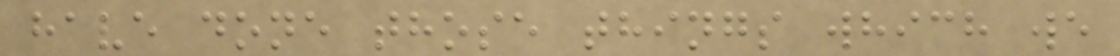have done those things which we
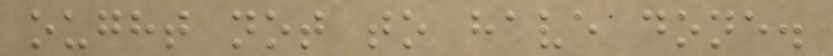ought not to have done.
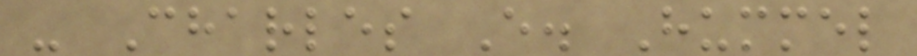- Charles E. Hummel
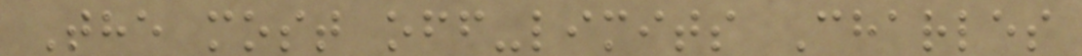The most off-limits Charles
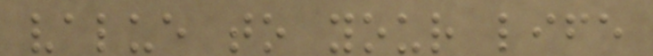value to your life
